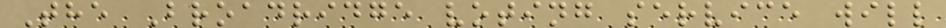The Broadridge voting service will
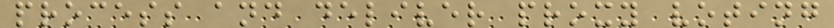process and deliver proxy voting
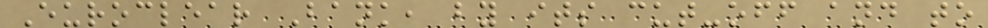Euroclear Bank, by its cut-off and to
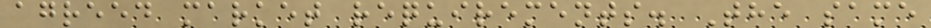agreed market requirements. The same
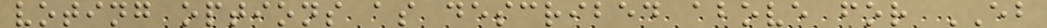voting options as described above for EB
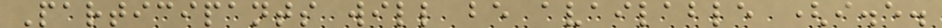Participants will be available (i.e.
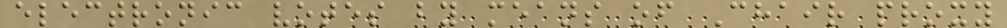electronic votes by means of Chair proxy
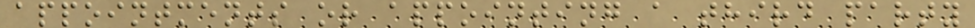appointments or appointing a third party
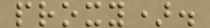proxy).
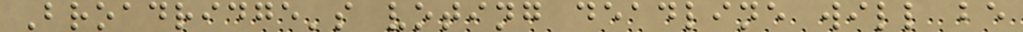Broadridge's voting deadline will be
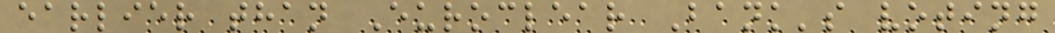earlier than Euroclear Bank's voting
